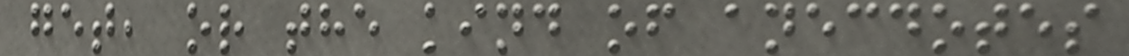get, or the kind of anecdotes
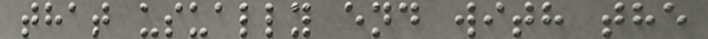that usually end with the
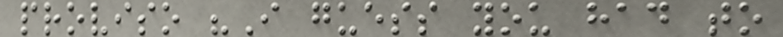proviso "I guess you had to
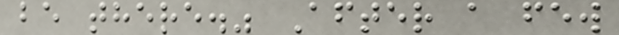be there." After a few
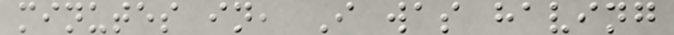minutes in, I was having
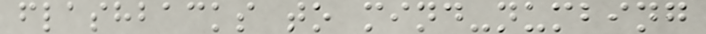flashbacks to mind-numbing
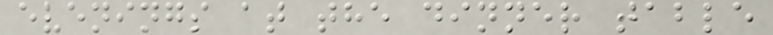evenings at the dinner table
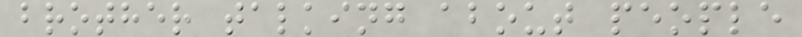brother talking about people
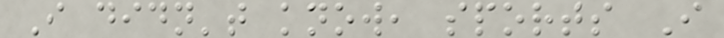I didn't know, sports I
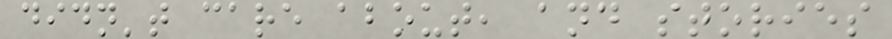didn't care about, and stories
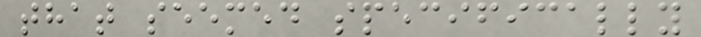that seemed specifically
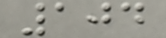104
